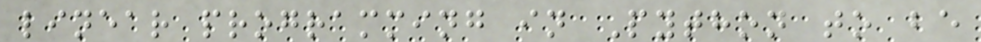linear programming in Python to be
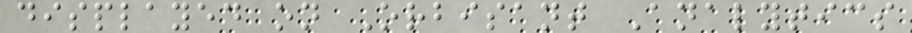displayed on Orbisant Analytics
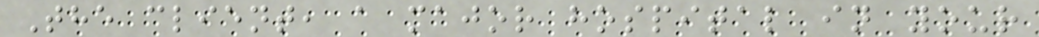The client, a major hospital in your
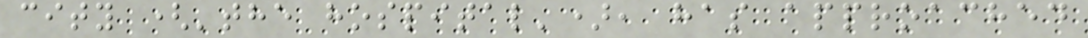city ('the hospital'), has approached
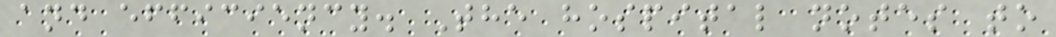and efficiency. The hospital notes to
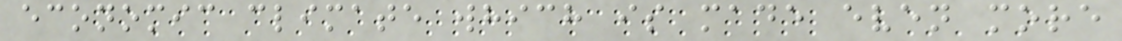economic climate which is made even more
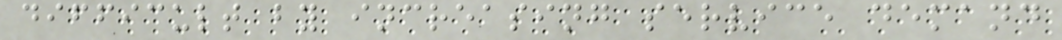difficult by increasing service demand
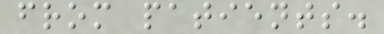from patients.
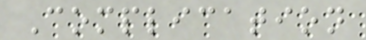Complication
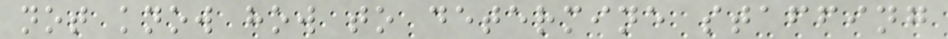not know how to determine staffing
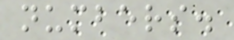numbers.
